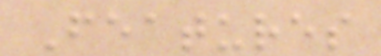Features
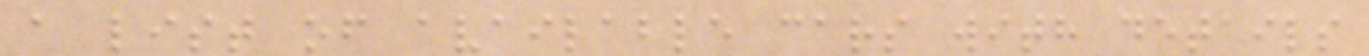a list of available cars with details
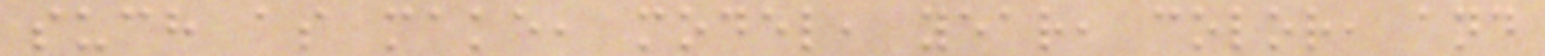such as make, model, year, color, and
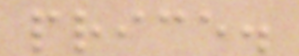price.
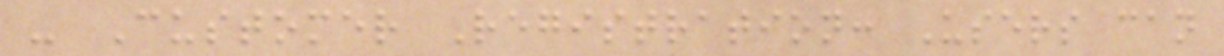- Customer Registration: Users can
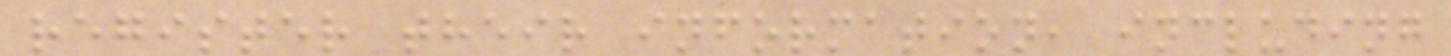register their information, including
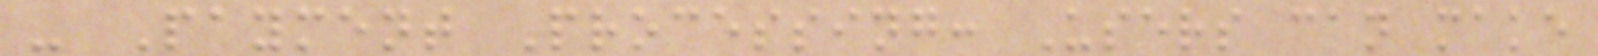- Payment Processing: Users can make
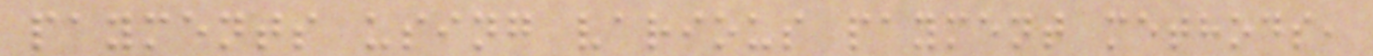payments using various payment methods,
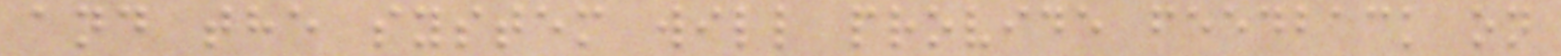and the system will provide feedback on
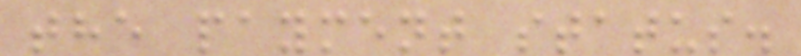the payment status.
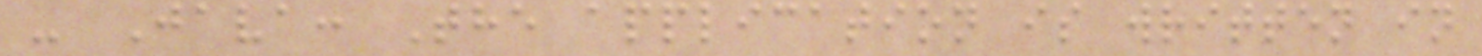- Java: The application is written in
